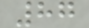87
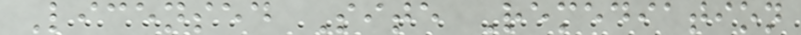Licensed Site Remediation
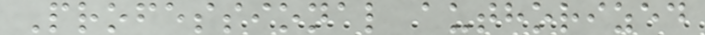Professional authorized
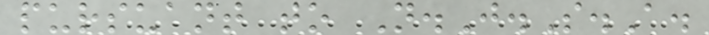pursuant to N.J.S.A.
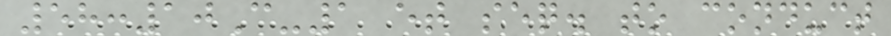58:10C-1 et seq. to conduct
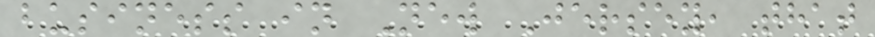business in New Jersey, that
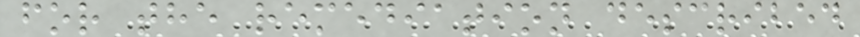for the remediation described
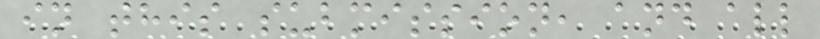in this submission, and all
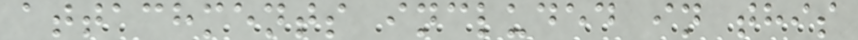attachments included in this
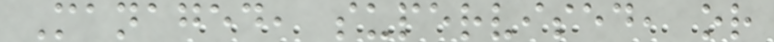Managed, supervised, or
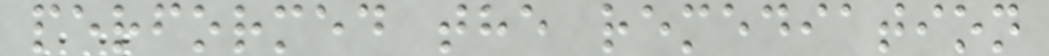performed the remediation
